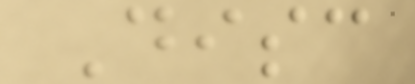Disc
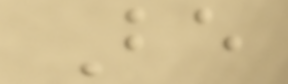Be
